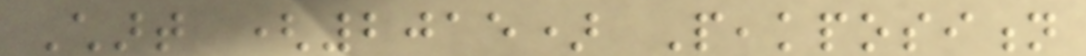Chart (2015) Peakposition
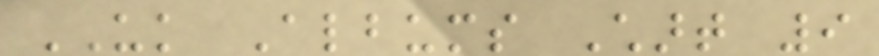UK Albums Chart 9
